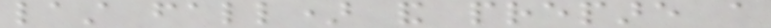last fall) and prepare a
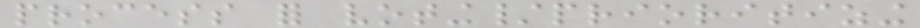process for voting/prioritizing
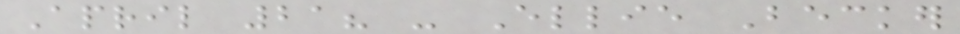April 21? - Ellie Becker
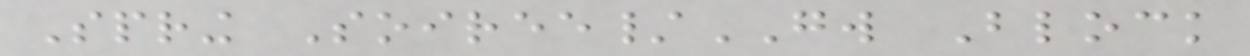Spring Soiree/GW Block
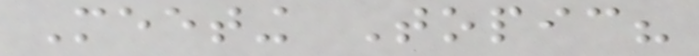Meeting Topic?
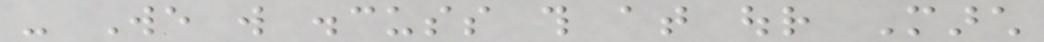- We will discuss this at our March
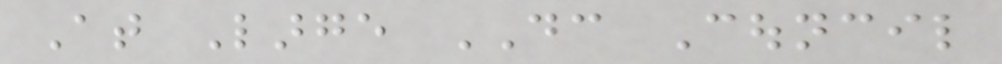At Large DC Council
